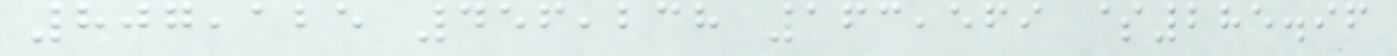807,125 456,238 163,569 $285.96
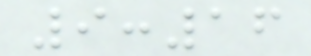9:16
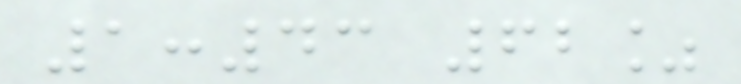1:43 62%
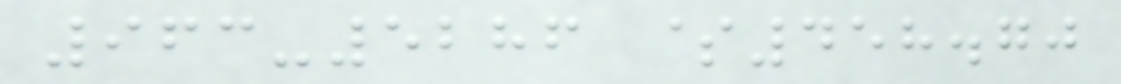963-5286 $458.70
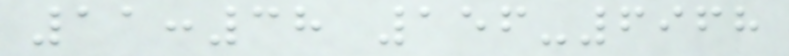11:38 156-6968
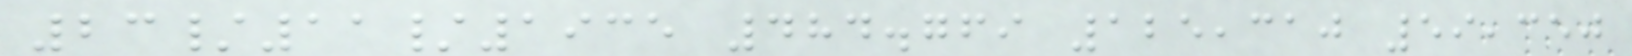23/11/1935 484.769 125,310 59,350
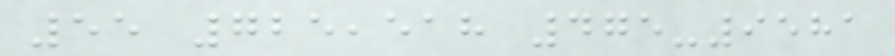55 725,518 475-9581
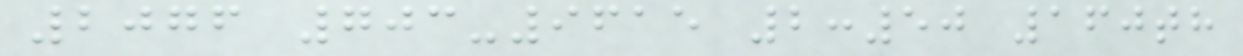2076 703-9615 2:50 160th
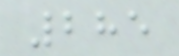285
